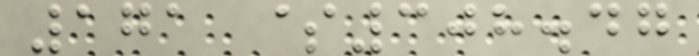171 $308.47
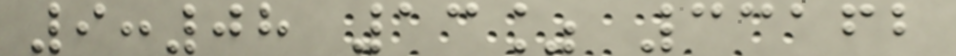9:08 13% 33162
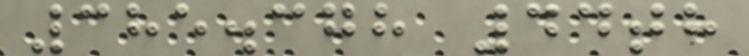385.378 44th
